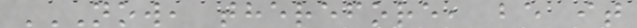NOW, THEREFORE, BE IT
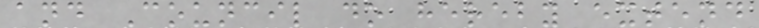and Council do hereby extend
